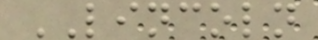LINCOLN
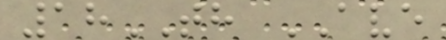18TH AVE
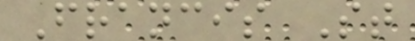Francis St
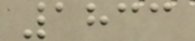1833
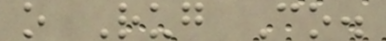o Rug Co.
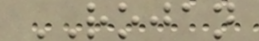ROJAN
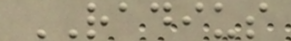RADIUS
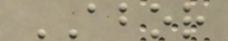ABOR
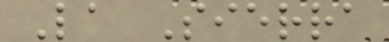La Sierra
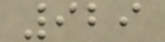929
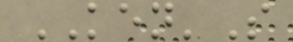KEN'S
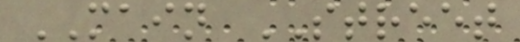MAIN STREET
